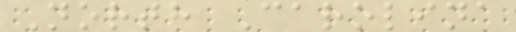North Carolina
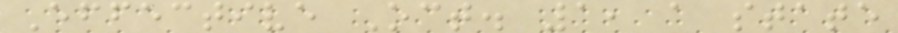Effective Oct. 1, a state
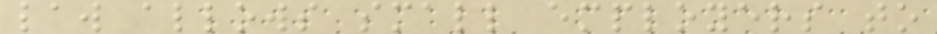law allows small employers to
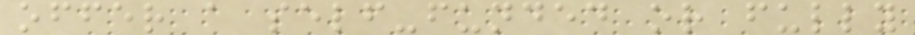offer a self-funded or fully
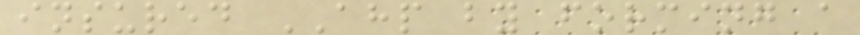insured AHP by forming a
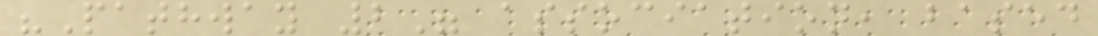"Pathway 2" association, based
